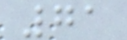71
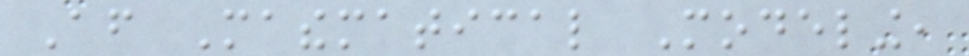After Mathematical Modeling,
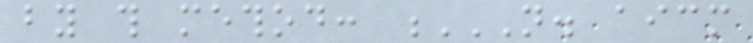by this method: N. AICM
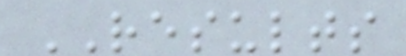RESULTS
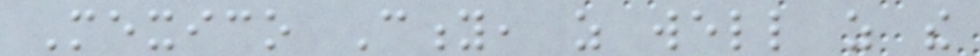Mexico City, as well as the
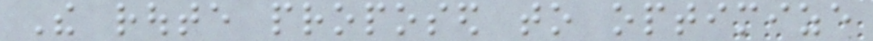The route proposed to optimize
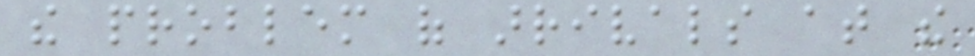the problem of arrivals at the
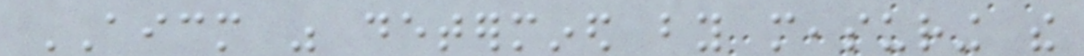AICM was determined by measuring the
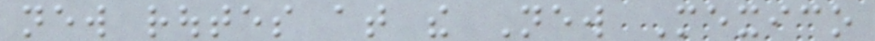new routes at the New Mexico
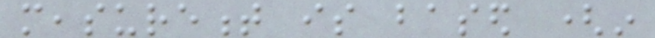measurement is based (in
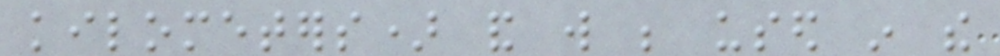kilometers) and will be used in the
